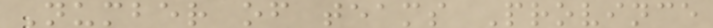Number of teams Province
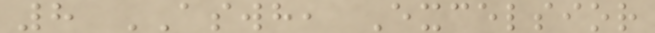8 ASWH, Excelsior
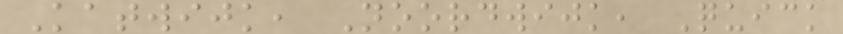Katwijk, Noordwijk, Quick
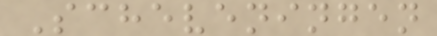Scheveningen
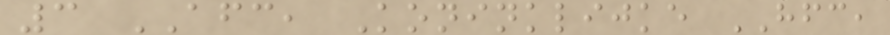3 AFC, Koninklijke HFC,
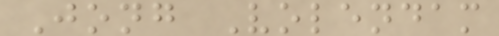Jong Volendam
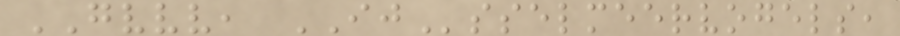GVVV, IJsselmeervogels,
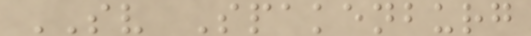SV Spakenburg
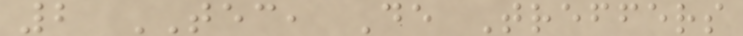2 TEC, De Treffers
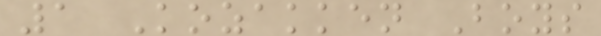1 Kozakken Boys
